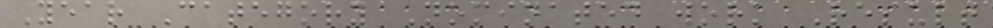Year Category Nominated work Result
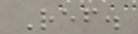Ref.
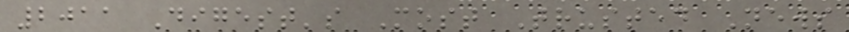2011 Digest's Most Trusted News
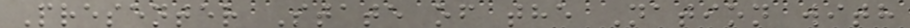Presenter State of the Nation with
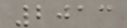2013
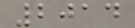2014
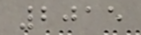2015
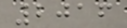2016
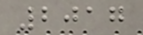2017
